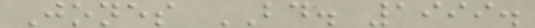Jones BD. 1999.
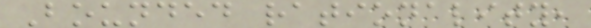Bounded rationality,
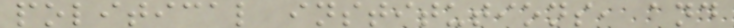political institutions, and
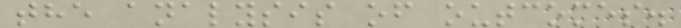the analysis of outcomes.
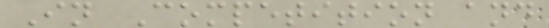In Competition and
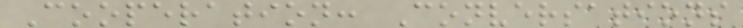Cooperation: Conversations
